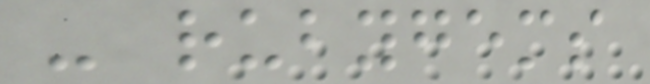- rubygems
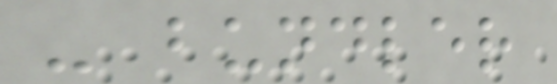- bundler
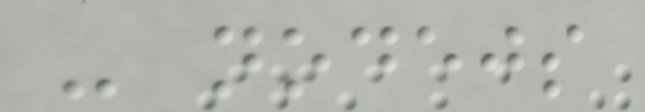- nodejs
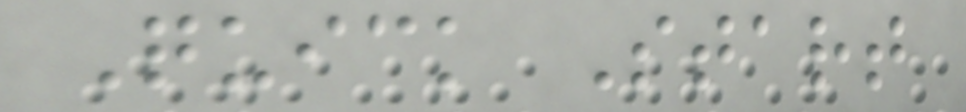Quick Start
